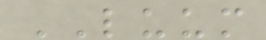LUUM
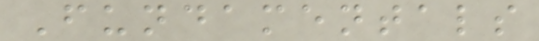Fundamentals
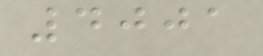4001
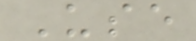Use
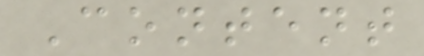Content
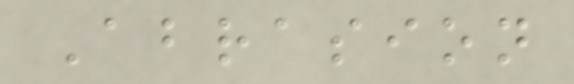Abrasion
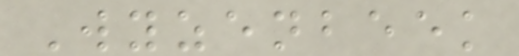Wyzenbeek
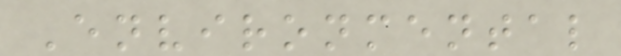Environmental
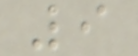9
